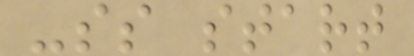-ss start
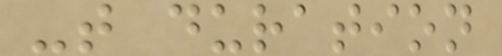-t duration
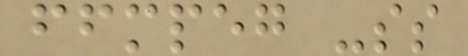ffmpeg -ss
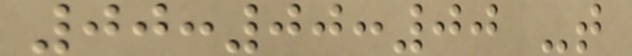00:00:00 -t
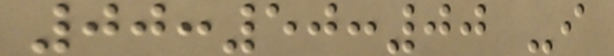00:50:00 -i
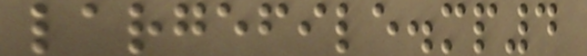largefile.mp4
